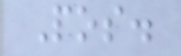Pos.
